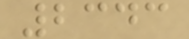2343
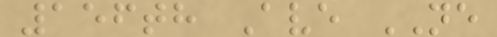156th Ave NE
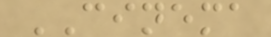CINEMA
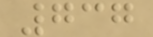737
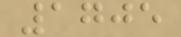1705
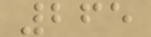265
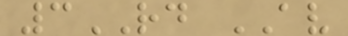3RD AV
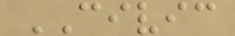CIVIC
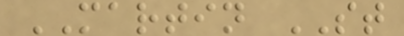MARTIN ST
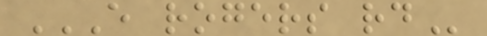E ROGERS RD
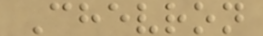Chevron
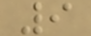9
